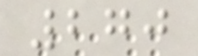270
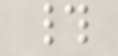#
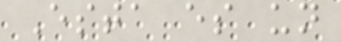Esta es un
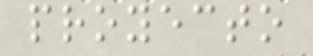proyecto
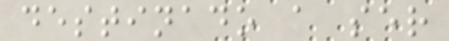destinado a ser
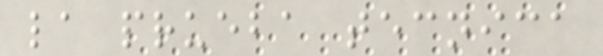la prueba tecnica
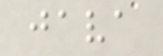java
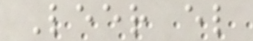Leer el
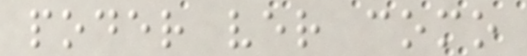poder ver como
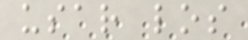usar los
